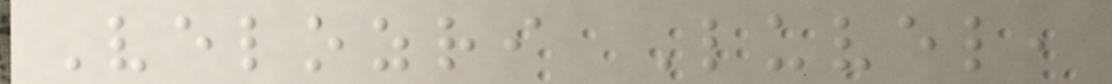Velozri Luvel,
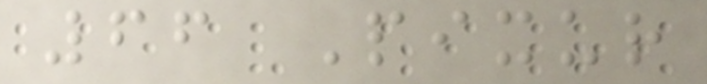66 Pixur
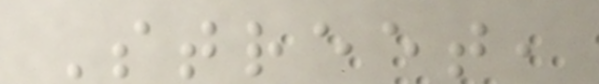Street,
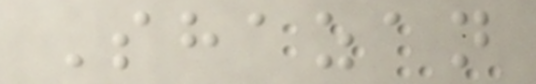Shazan
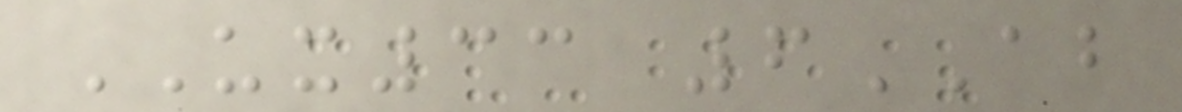UX33 6AB
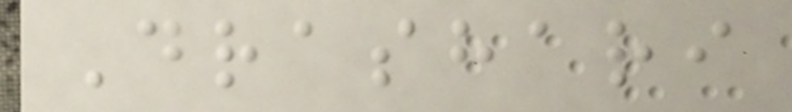Drashari
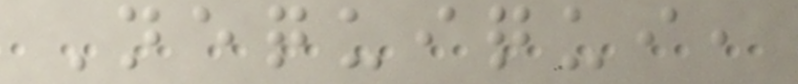Nequiqui,
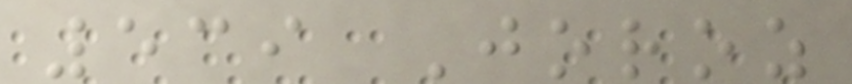539 Joroz
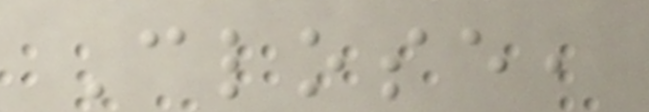Close,
